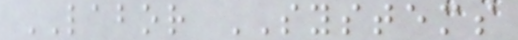LABOR SYSTEMS
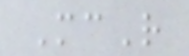McR
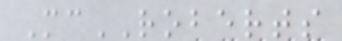McROBERTS
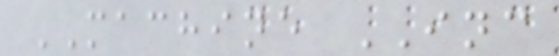MACHINE INC
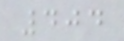404
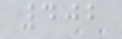402
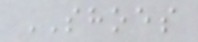SHOES
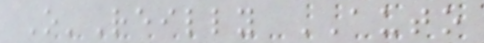O'Reilly AUTO
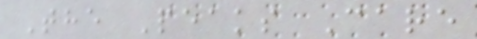The Peaks Care
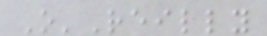O'Reilly
